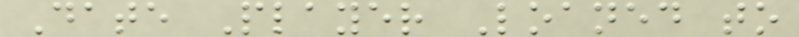Date Player Loaned to
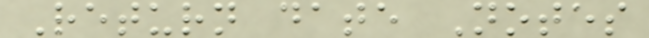Return date Notes
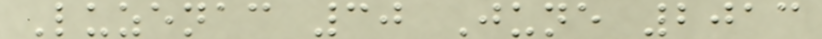Luzenac 30 June 2013
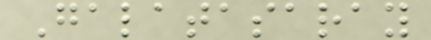Galatasaray
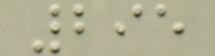295
